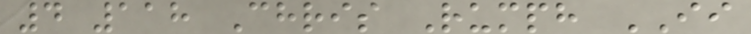4 118 Chris Rumph II
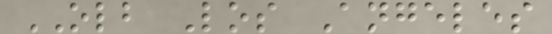OLB Los Angeles
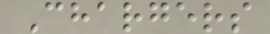Chargers
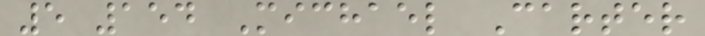5 154 Michael Carter
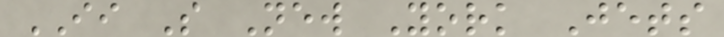II S New York Jets
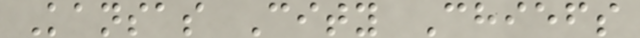Kansas City Chiefs
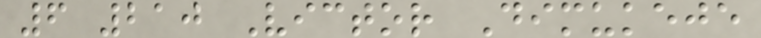6 210 Victor Dimukeje
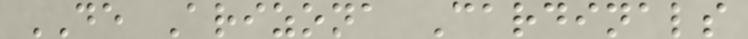DE Arizona Cardinals
